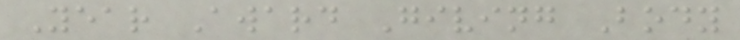Year Award Giving Body
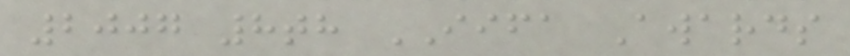2007 8th IIFA Awards
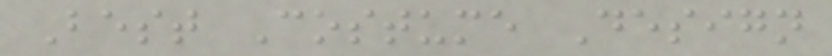Best Costume Design
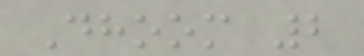Dhoom 2
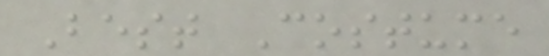Best Costume
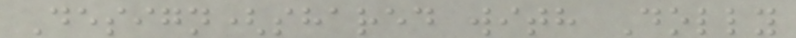Design(shared with Dolly
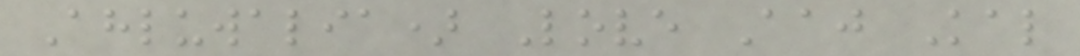Ahluwalia) Love Aaj Kal
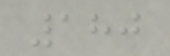180
